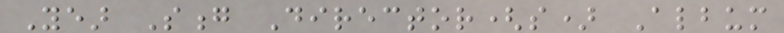Year Song Director(s) Album
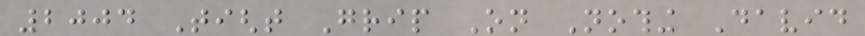2004 Tight Grip On Nothing David
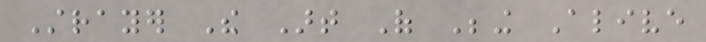Strayer The Art Of Being Alive
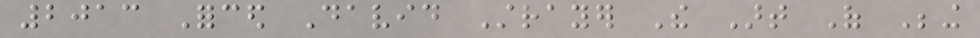2013 Forced David Strayer The Art Of Being
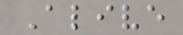Alive
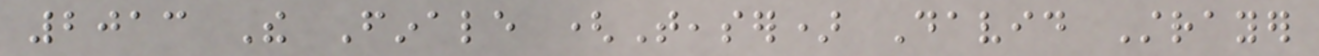2013 The Finale (Teaser) David Strayer
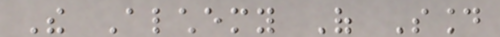The Alchemy Of Sound
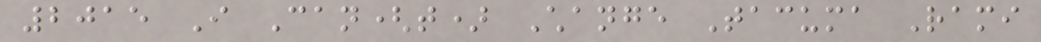2015 I Can(t) Change Tacuma Rami
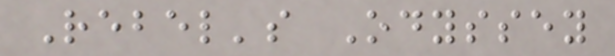Rebel's Odyssey
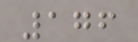176
